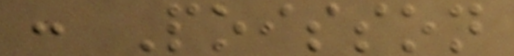: Poisson
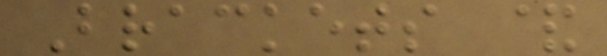Brackets &
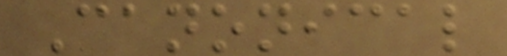Canonical
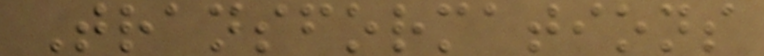Transformations
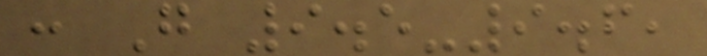: G 9.5-9.6,
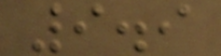9.9
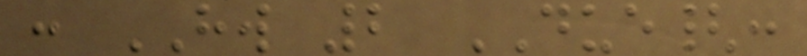: HW 2 DUE{:
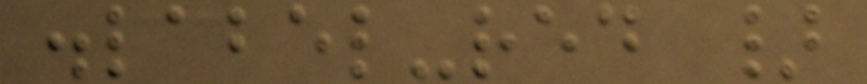.label-red }
